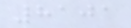8101
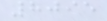8095
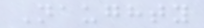Naughty
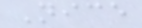Nice
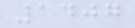1407
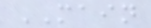MAIN
